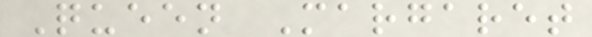Queen Margaret
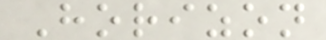Horizon
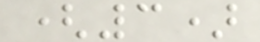(3)
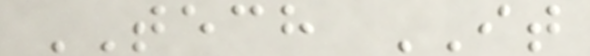TECH IT
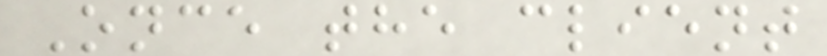Once the client
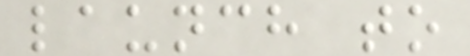launch to
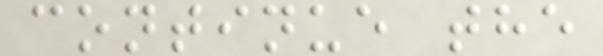continue the
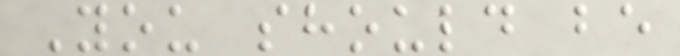You should be
